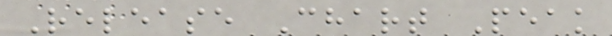Release Chart Peak
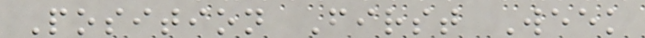Position First Week
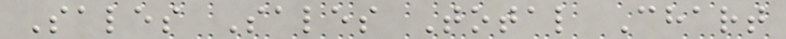Sales Sales Total Chart
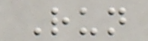Run
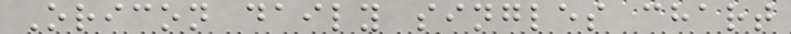Oricon daily singles chart
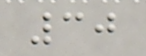30
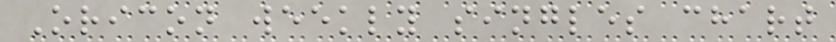Oricon weekly singles chart
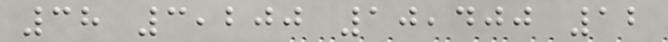38 3,200 10,400 12
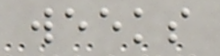weeks
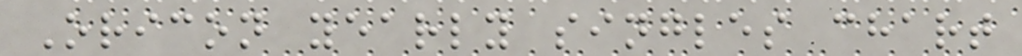Oricon yearly singles chart
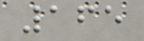165
